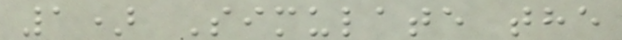1) Simulate the
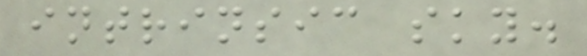intrinsic sky.
